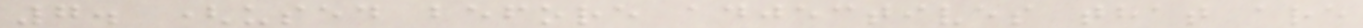7. (used before adjectives that are
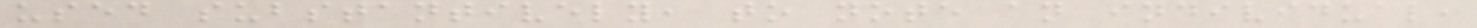used substantively, to note an individual,
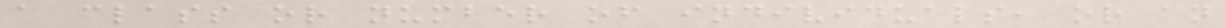a class or number of individuals, or an
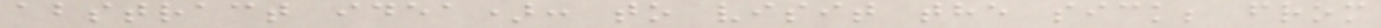abstract idea): to visit the sick; from
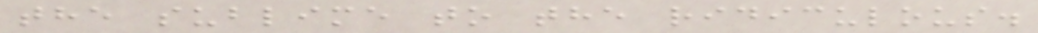the sublime to the ridiculous.
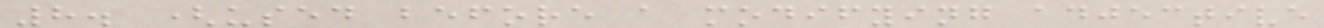8. (used before a modifying adjective
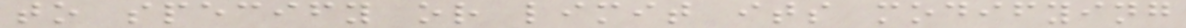to specify or limit its modifying
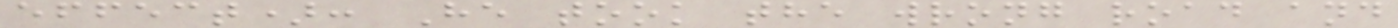effect): He took the wrong road and
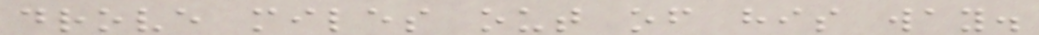drove miles out of his way.
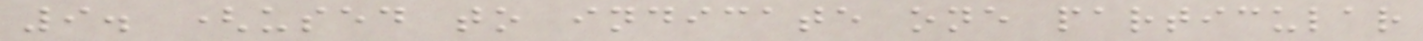9. (used to indicate one particular
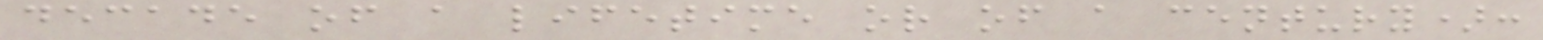decade of a lifetime or of a century):
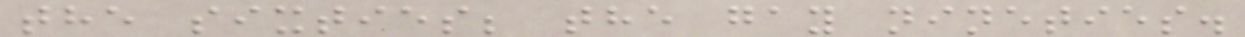the sixties; the gay nineties.
